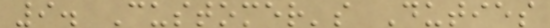9. Customer's Duties
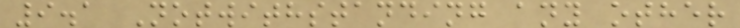9.1 Notwithstanding any other
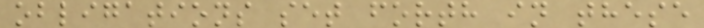obligations set forth in these
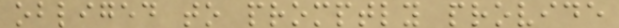obliged to promptly provide
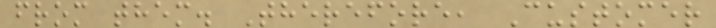from them. Therefore, Customer
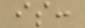is:
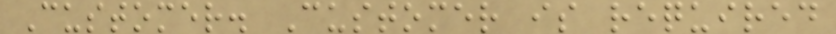Customer. Customer is required
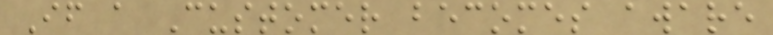If a Customer becomes aware
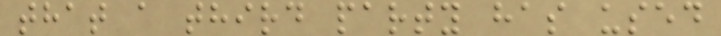that a third party has used
